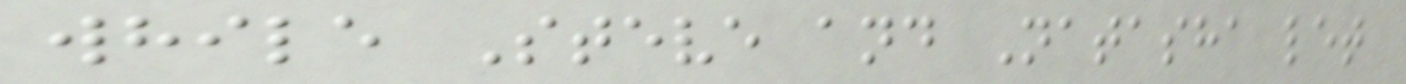while Steve and Natasha let
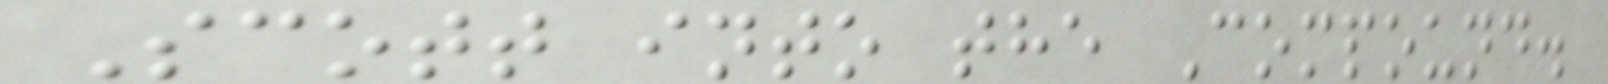Scott into the Compound.
